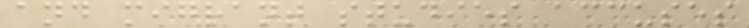and migrant studies accuses
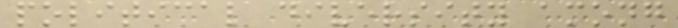political diversity among
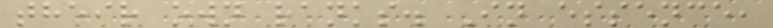their own ranks. In essence,
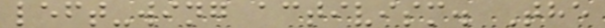left-wing activism. The
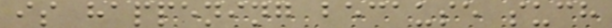is happening because such
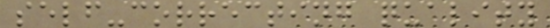self-correcting quality
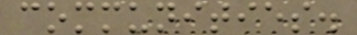communities.
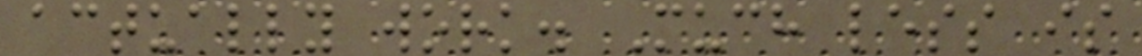actually work. Much less is
